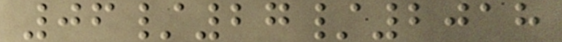06/27/2018
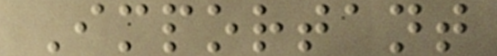Important
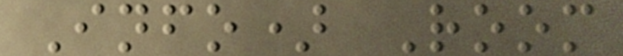Info) Room
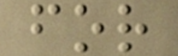for
